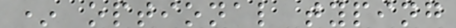* optional typing
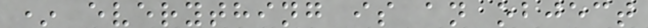* everything is an object
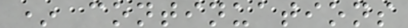* continuations
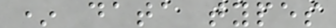* data types
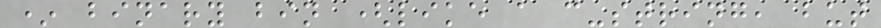* binary bin (like a c-string, but
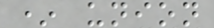* union
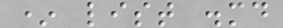* list .md
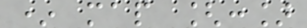* map [:]
